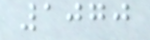1070
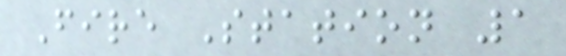Fire Station 1
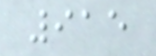915
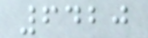6420
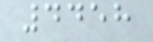4458
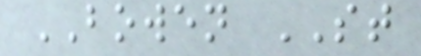BOWEN ST
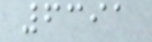6391
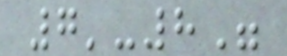7'-8"
